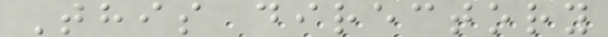This directory
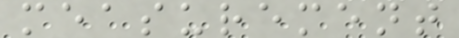measurement
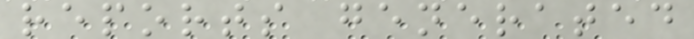reports generated
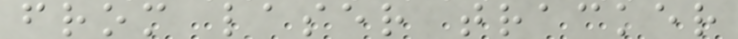from laser tracker
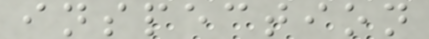inspection
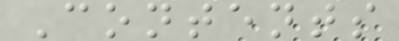Contents
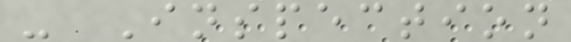- Inspection
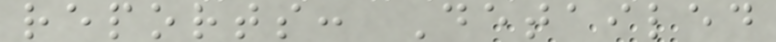reports: Detailed
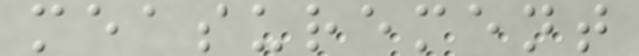measurement
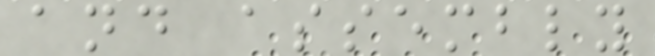and assembly
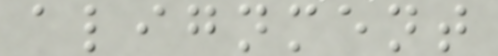alignment
